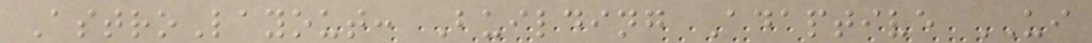AstroLayout: Building Adaptive UI
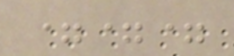===
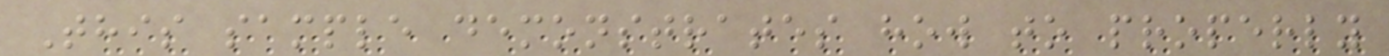This sample demonstrates how to properly
